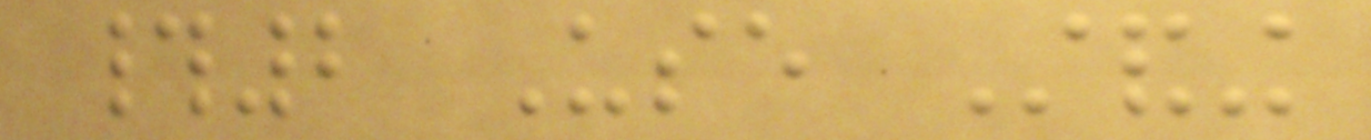#2 Use Standing
